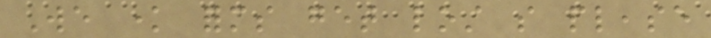We know forms get lost so please
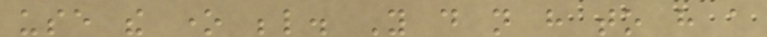use the one below. You do not have to have a
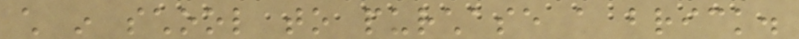child in school to purchase a brick.
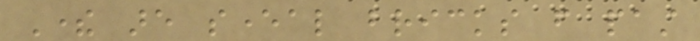There are several bricks from past
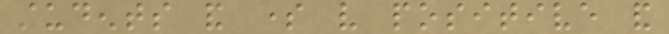students and some very positive and
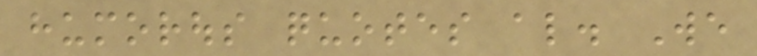humorous quotes also. We
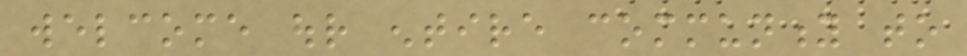welcome our entire community to
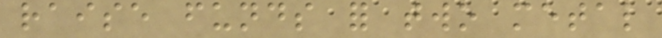raise funds for two metal
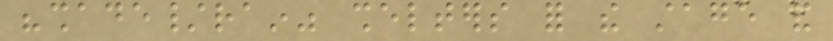"shade/rain" shelters for the stage and
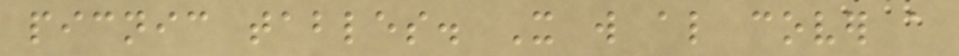picnic tables. It will also cover a
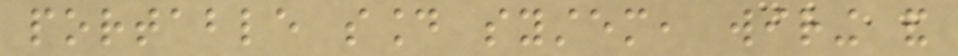portable sound system, wiring and
